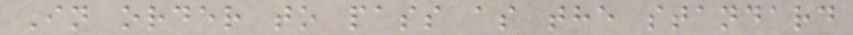In order to pass as the standard
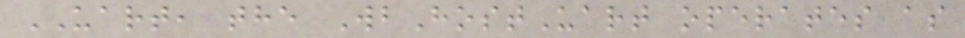UART, the WbHostUart operates as
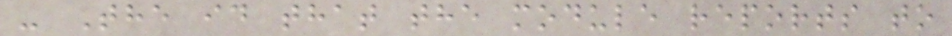- The id that the module reports to
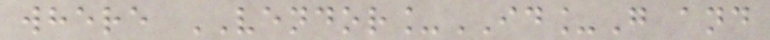where VENDOR_ID_G and
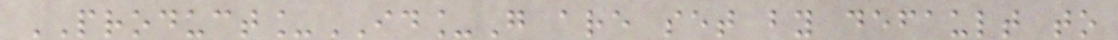PRODUCT_ID_G are set by default to
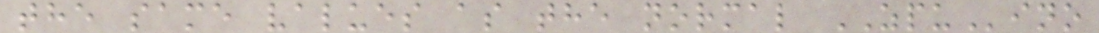the same values as the normal ZPUino
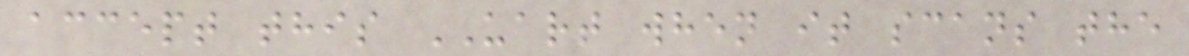accept this UART when it scans the
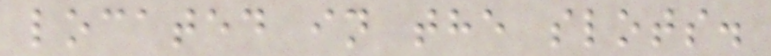located in the slots.
